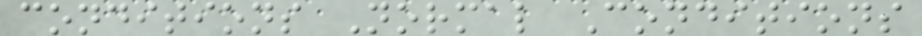conditions Normal Conditions
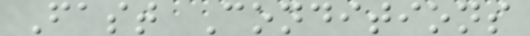Fast Conditions
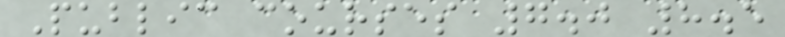Public courses 7.0 8.5
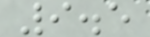9.5
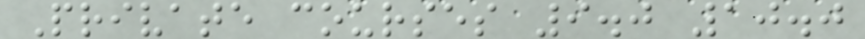Private courses 9.0 10.0
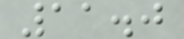11.0
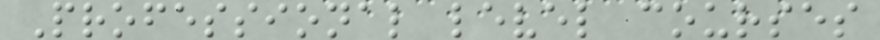Professional level courses
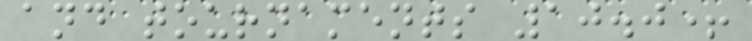and tournaments 10.0+
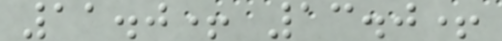11.0+ 13.0+
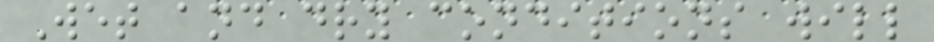Wet and dry conditions will
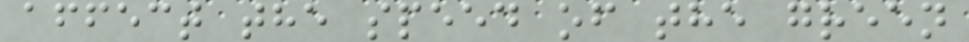affect the speed of the green
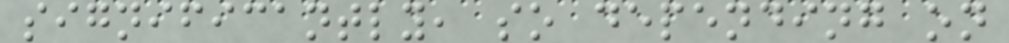significantly, so depending on
